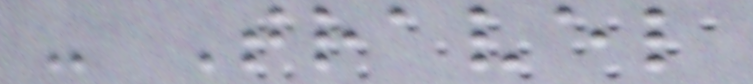- Travel
